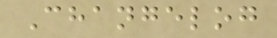Changelog
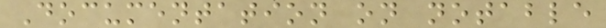Documentation on notable
